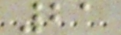21
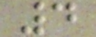4
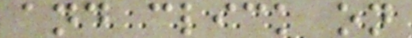and click on
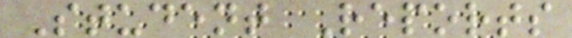Student Reports
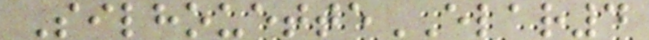SilhouetteELAR4
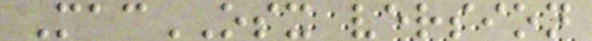MacOSX version
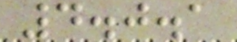4.0.1
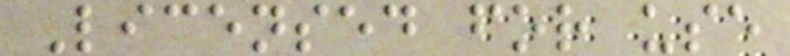Licensed for use
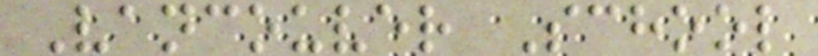Vancouver School
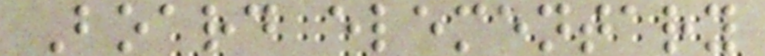Board elementary
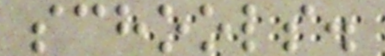schools.
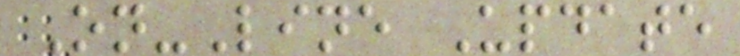On-Line Update
